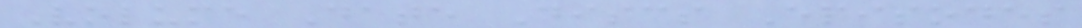Volume Date Discs Episodes
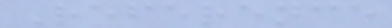Reference
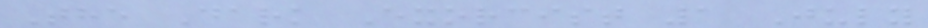The Dark Exorcist 1 July
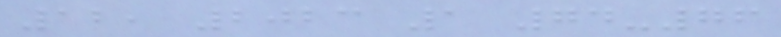12, 2023 1 74-76
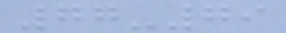77-79
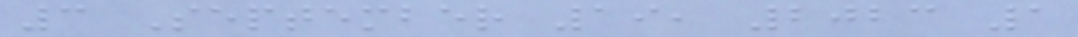3 September 19, 2023 1
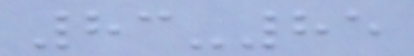83-85
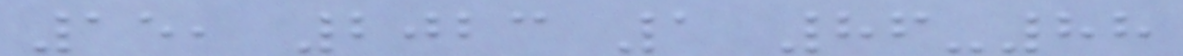15, 2023 1 86-88
